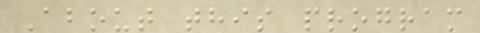About this program
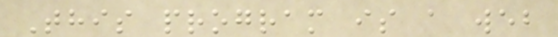This program is a web
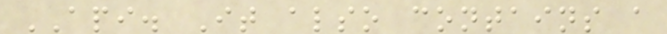API. It also contains a
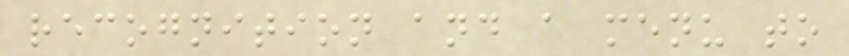recognition and a menu to
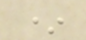*
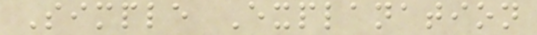Simple Explanation
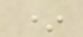*
